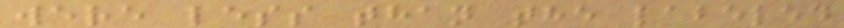were less than the labeled
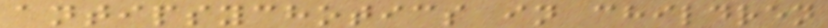antipsychotics in children
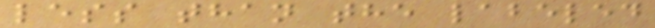less than the labeled
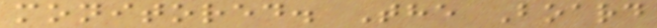monitored. The Board
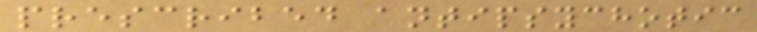prescribed antipsychotic
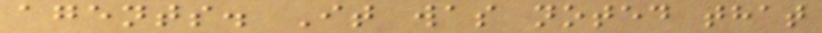agents. It was noted that
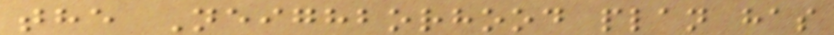the Neighborhood plan has
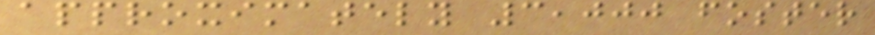approximately 3,000 foster
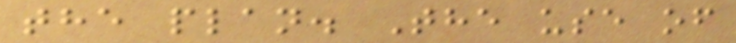the plan. The use of
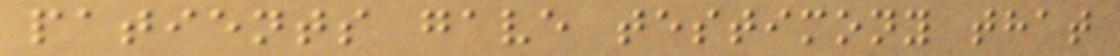patients gave testimony that
